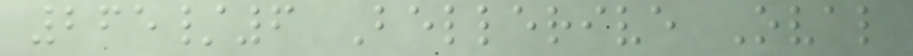265/6 Bellerive Oval
